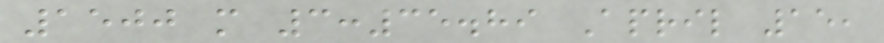1500 m 3:35.89 April 15,
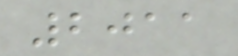2011
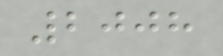2008
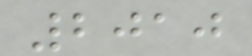2010
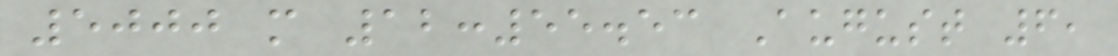5000 m 12:55.53 August 6,
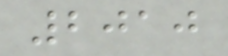2010
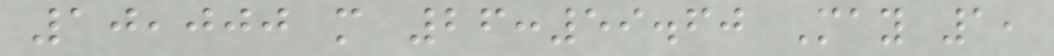10,000 m 26:59.60 May 1,
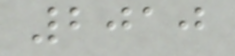2010
